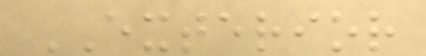EXTERIOR
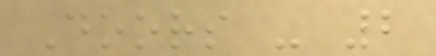Doors - 2
